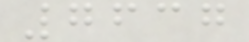7637
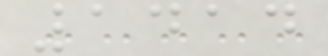1414
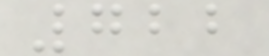722
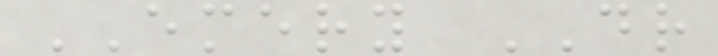EMERY DR
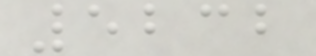5232
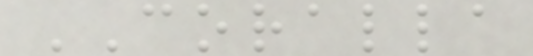CORALLA
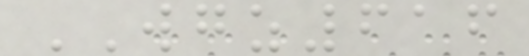WGZ616
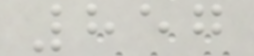857
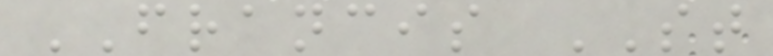FRANCIS ST
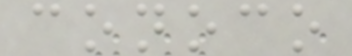conoco
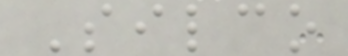Silco
